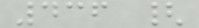436 {
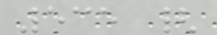535 {
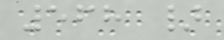568 }
